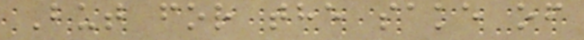But for the sake of
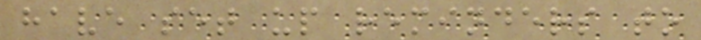have set up reminders to
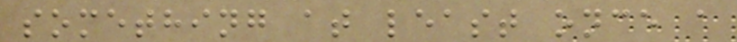something at least once a
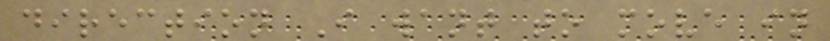direction I want to move in
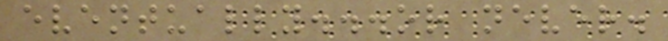eventually...or never.
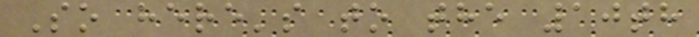So here's to the 10th
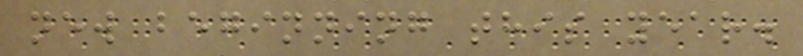new beginning this year.
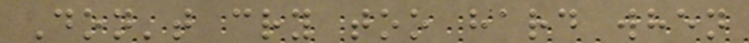Don't cry too hard when
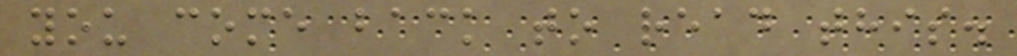you come back to read this.
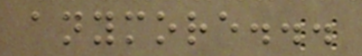anymore...
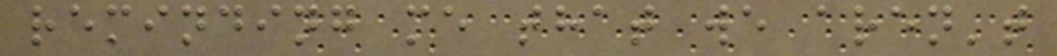reminding me that we aren't
